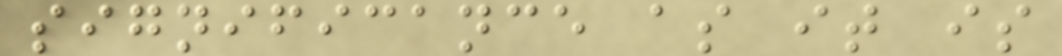significance as it is
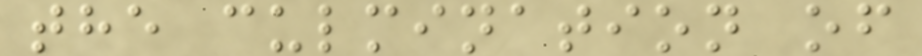the culmination of
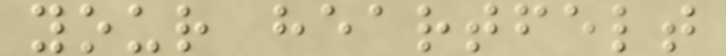your heartfelt
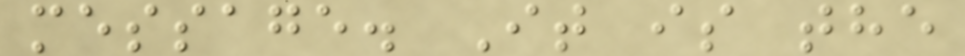message. It is the
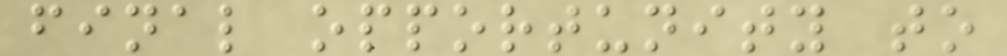final opportunity to
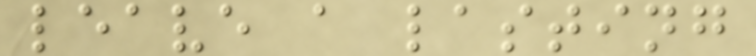leave a lasting
